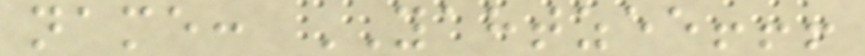name: YAHTZEE!!!
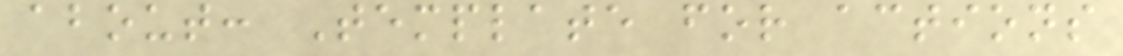about: Template for actions
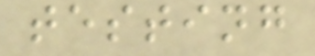testing
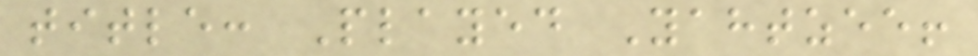title: Played Yahtzee!
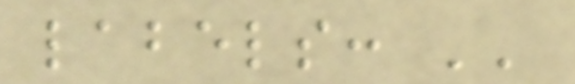labels: ''
